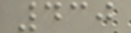430
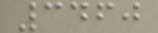3460
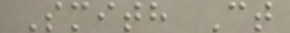Smith Ct
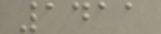1411
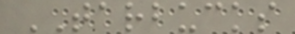TARBUCKS
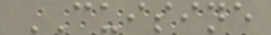CUISINE
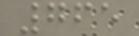765
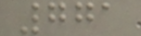771
